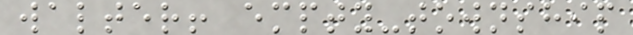walter! empty-township
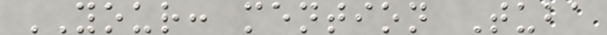YOUR: mention Tuba
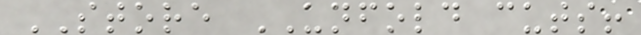STORE UNFOLD cuts!
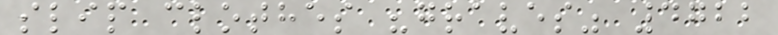slip clothes "graves" 4722
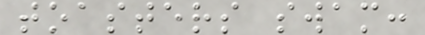toasters swam:
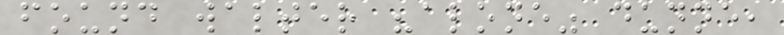found walter "alone" dunne,
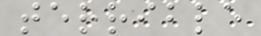terrible
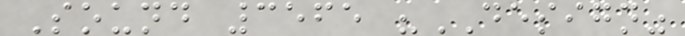Sound 3565 "DESIGN"
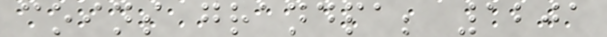coins grandpa; 1201
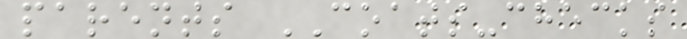parents COATS-checks
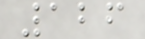126
